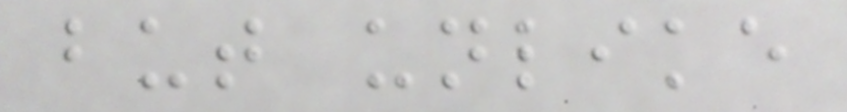but unlike
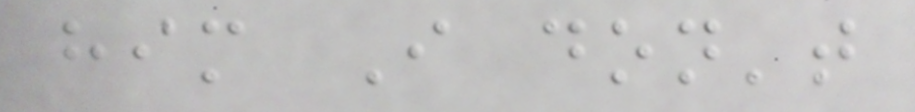him I don't
